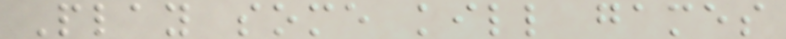Play some kill games
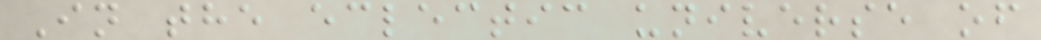In the eclectic universe of
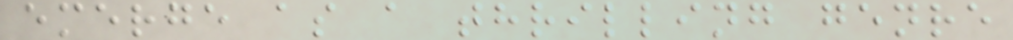emerge as a thrilling genre
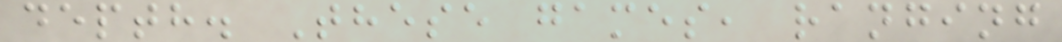depth. These games, ranging
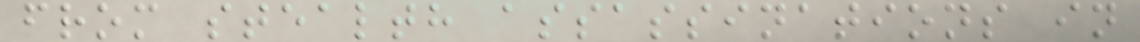from stealth assassinations in
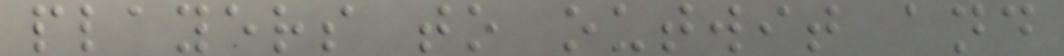players to outwit and
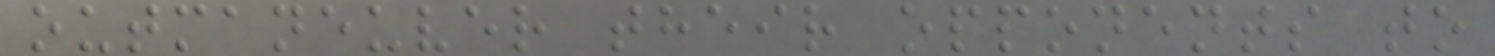outmaneuver their opponents to
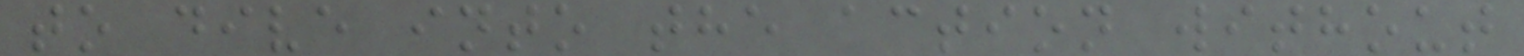to dive into the action without
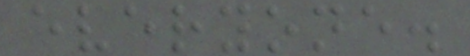everyone.
